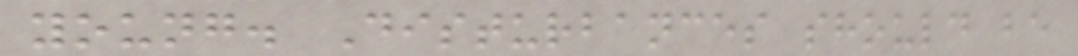young. Disturbances should be
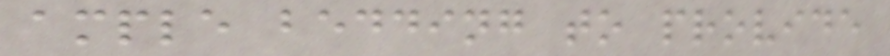ample bedding to provide
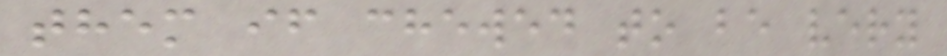them if chewed to be very
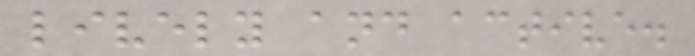lively and active.
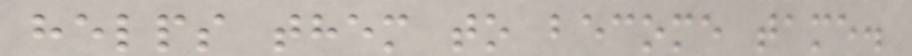helps them to become tame.
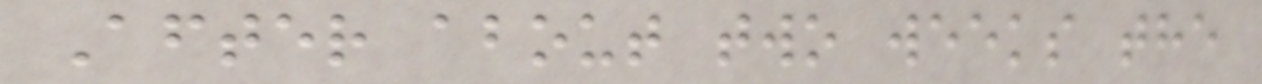After about two weeks the
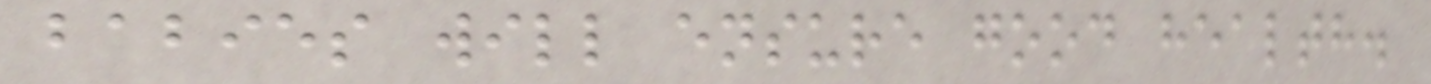babies will ensure good health.
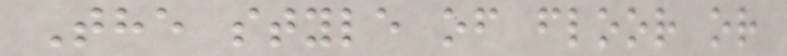The style of floor or
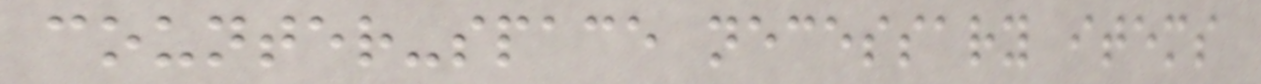counter-space necessary items
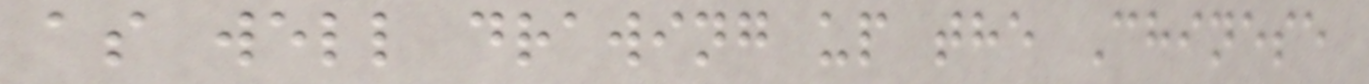as well drawing up the Chinese
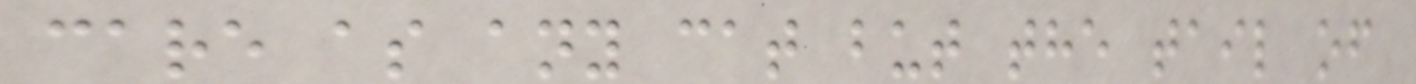care as any cat but the tail of
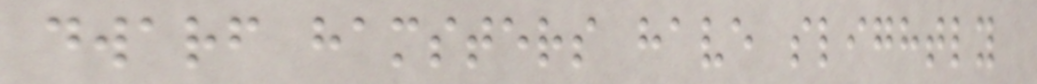dwarf hamsters have slightly
